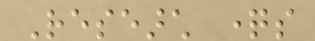Research questions
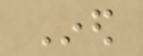Ined
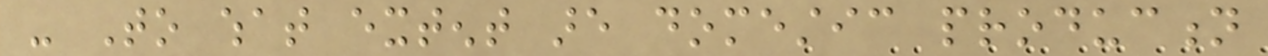- To what extent are domestic production
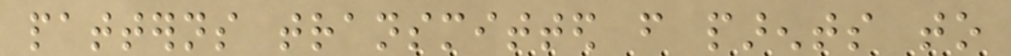patterns transmitted from parents to
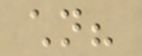children?
